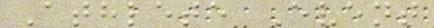Athlete Event
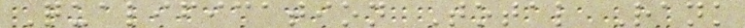Qualification Total Rank
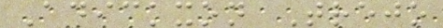Adickxon Trejo
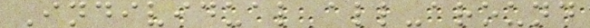Individual all-around
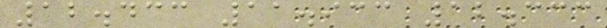12.433 11.933 12.333
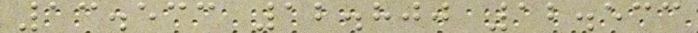13.533 12.800 12.533
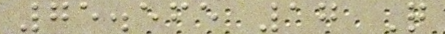75.565 17 Q
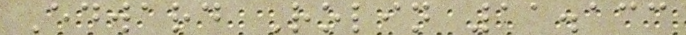Edward Rolin 11.133
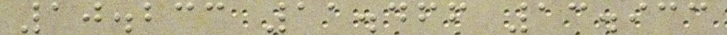10.233 11.466 13.933
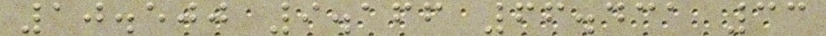10.500 9.166 66.431 33
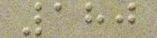180
